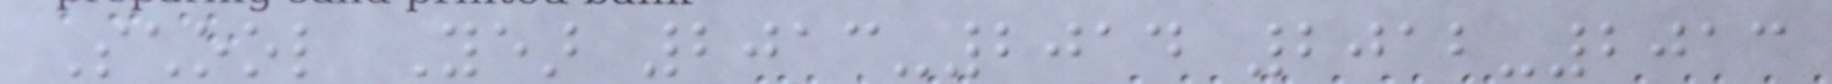School Year 2013-2014 2012-2013
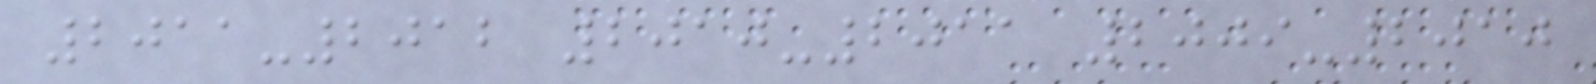2011-2012 2010-2011 2009-2010
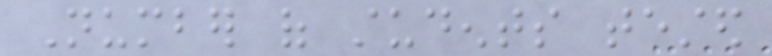Number of students tested
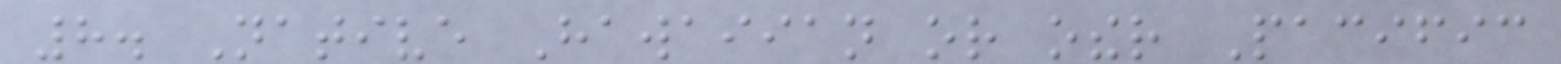8. Native Hawaiian or other Pacific
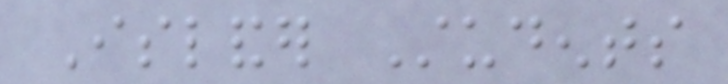Islander Students
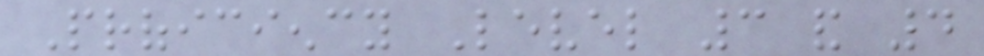Proficiency Level 3 and 4
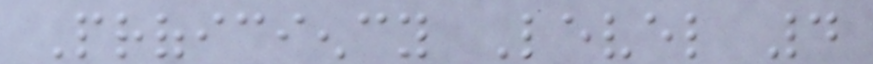Proficiency Level 4
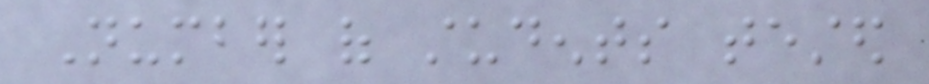Number of students tested
